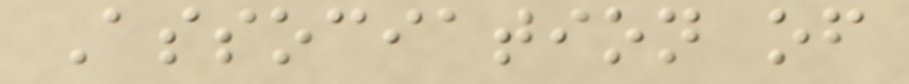Association of
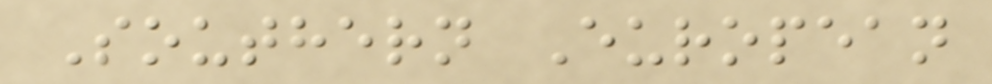Southern European
